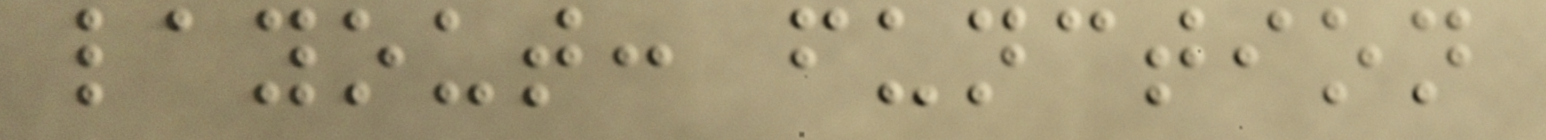layout: function
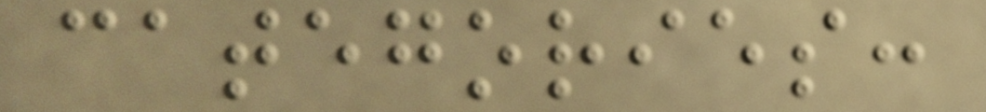categories:
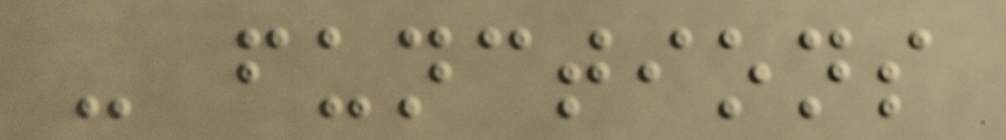- functions
